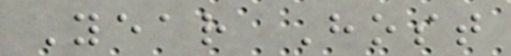Year Host
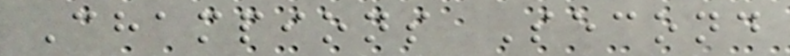Champions Second
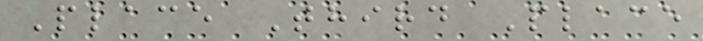Place Third Place
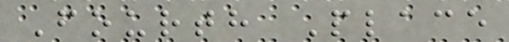Fourth Place
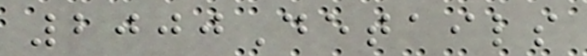2000Details
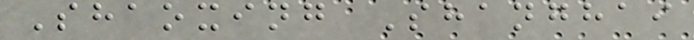Shaoxing Shanghai
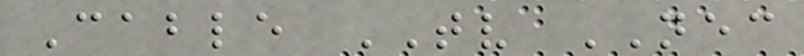Cable TV NEC
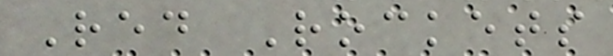Red Rockets
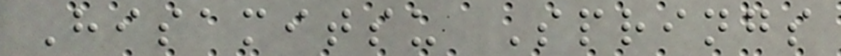Hisamitsu Springs
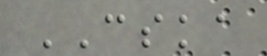CSKA
